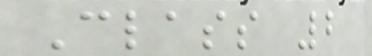Class 2
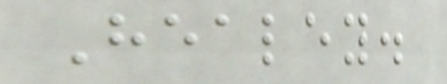Healey.
